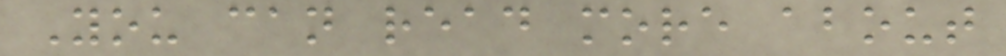You can read more about
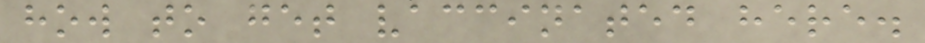how to get vaccinated here.
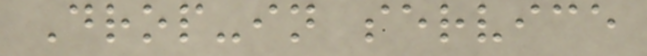Drop-in service
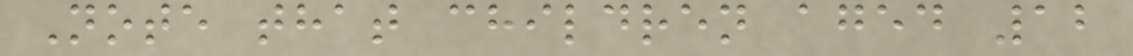Note that children aged 12
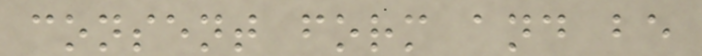consent form and be
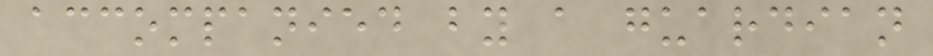accompanied by a guardian
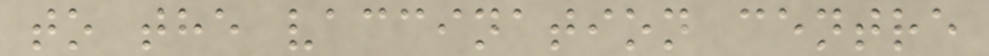to the vaccination centre
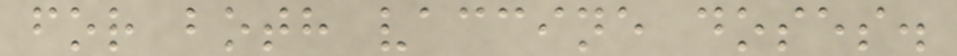for both vaccine doses.
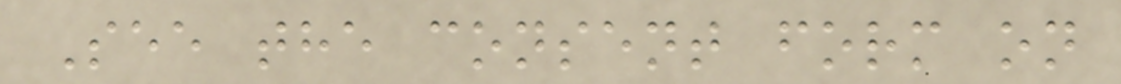See the consent form on
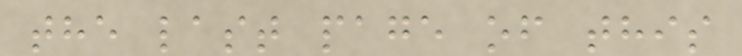the last page of this
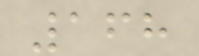168
